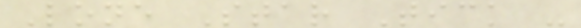Lone Star Tick -
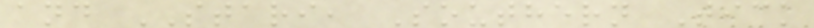and STARI, Southern Tick
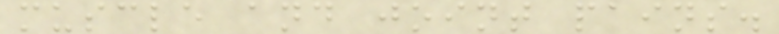muscle and joint pains.
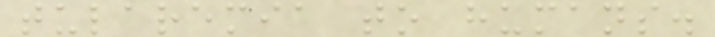tularemia to humans.
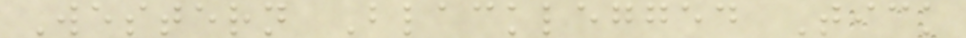Western Blacklegged Tick
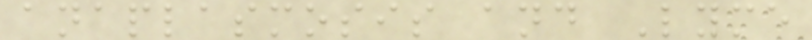anaplasmosis and Lyme
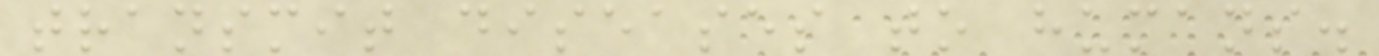transmit diseases to humans.
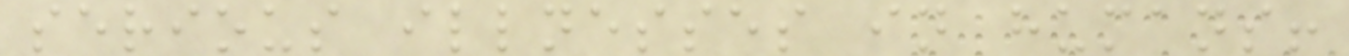serious illnesses in humans!
